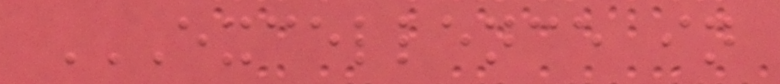EXCELLENCE IN
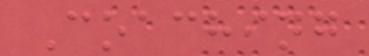Coaching
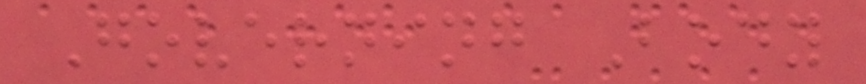Governing Body
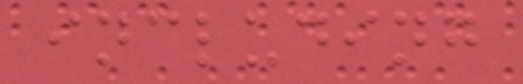including
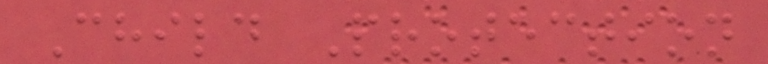Child Protection
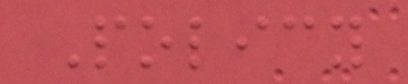Policy
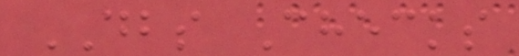DBS Checks
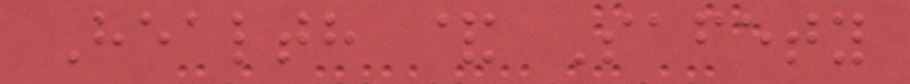Health & Safety
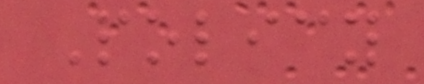Policy
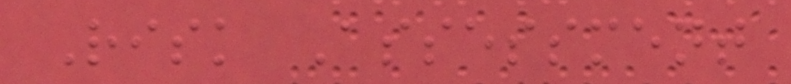Risk Assessment
